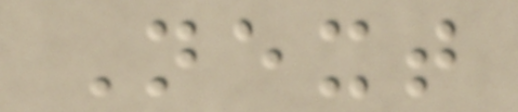Next
